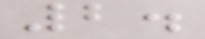2.
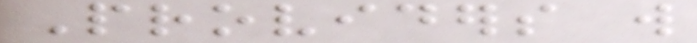Providers will
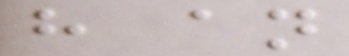have an
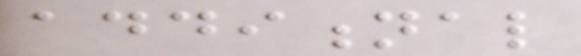additional
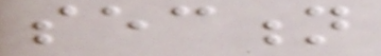section
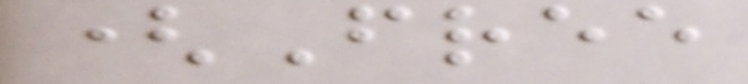(Free
